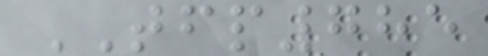TFP785
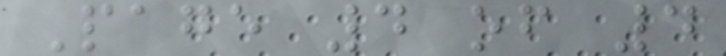Page 4 of 4
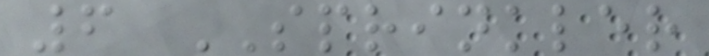6 SPRINKLER
